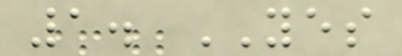1. YES
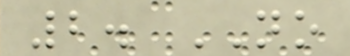2. NO
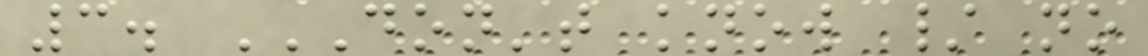3. DON'T KNOW / NO
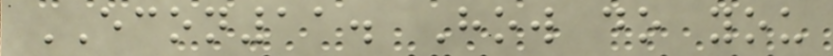ECON11. How do you
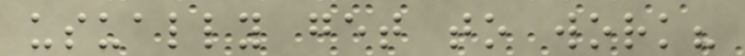usually get to work?
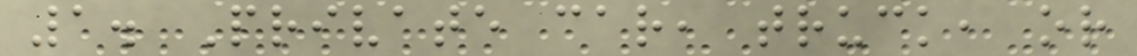1. Private car, truck, or
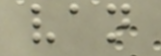van
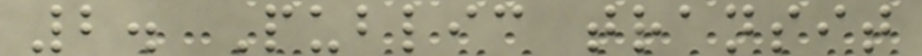2. Public transit
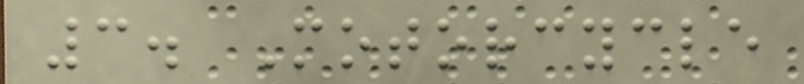3. Motorcycle
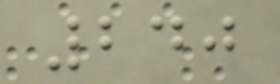240
